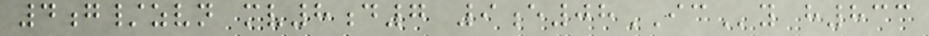4g/zvn mv8d7 9e08ICy h833
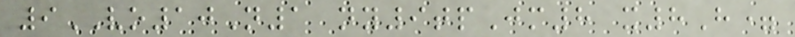9VO10N1 ny9tpJm8 x8H=
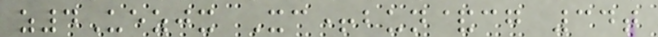z4Uezjx Xc+bun&cg 34t
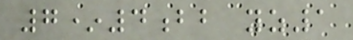7*4bb yz1
